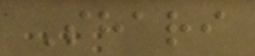Shari
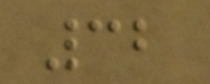32
